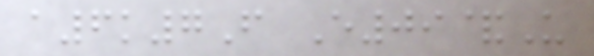a6k7F E09&U
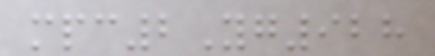mpc2Yg928
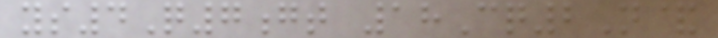ys4Q7gt 18Cq2N&
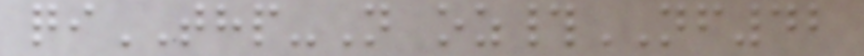qiTHP-N oz#NF42
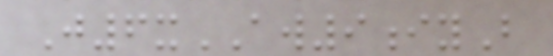J6xAW9iyB
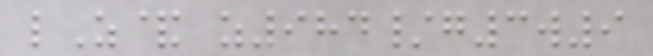lZ& z984/g3w9
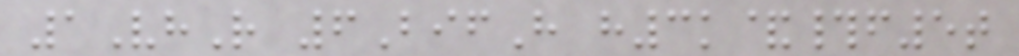1VhR 6BifH h3k&#f5t
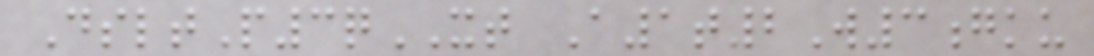DsltP3qXT A1t2W3gku
